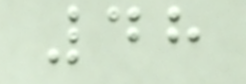48
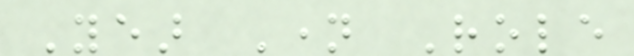Year Name Role
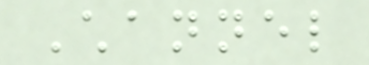Channel
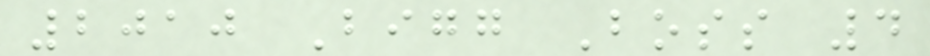2010 Bigg Boss 4
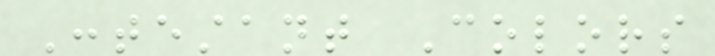Contestant Colors
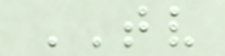TV
